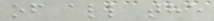of all the
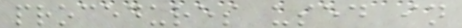procedures used in
